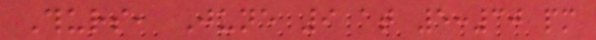Thurs, June 9 at 5:30 pm
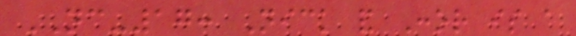NC-17: Nick and Conor is a
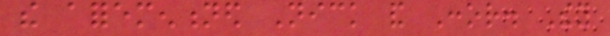the aforementioned Nick and Conor. They
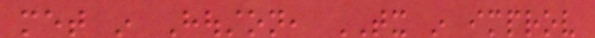met in Houston, TX in improv
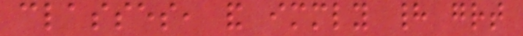classes, and immediately had great
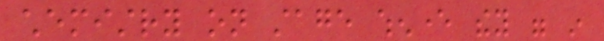chemistry on stage whenever they were in
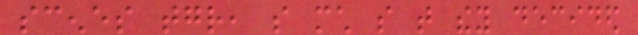scenes together, so much so that they decided
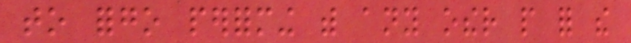to forgo performing with any other people for the
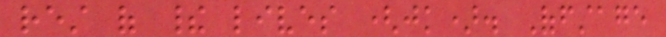rest of their lives (jk). Offstage
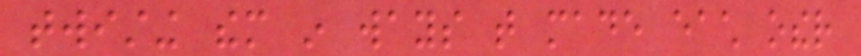twisting them in ways that made each other
